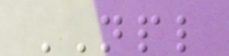NPL
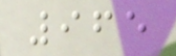965
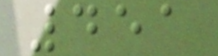451
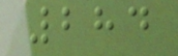284
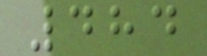484
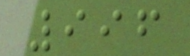996
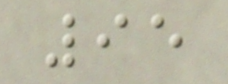95
